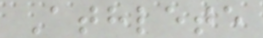Athlete
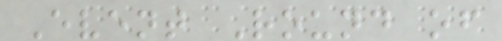Event Round of
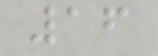16
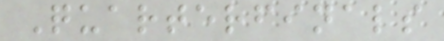Quarterfinals
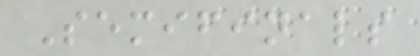Semifinals
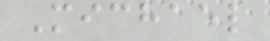Michael
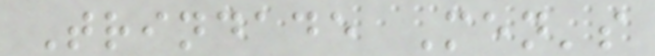Trindade Men's
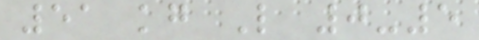51 kg L 0-5
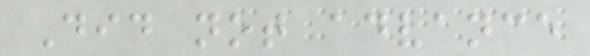Did not advance
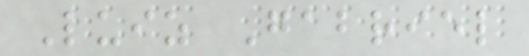Luiz Gabriel
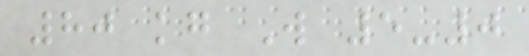80 kg W 5-0
